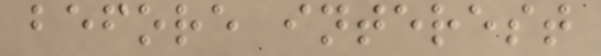before interest
